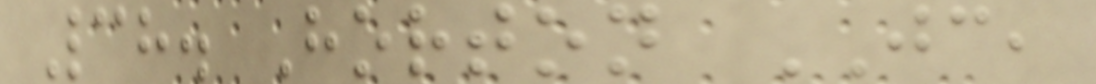38. Horton JC,
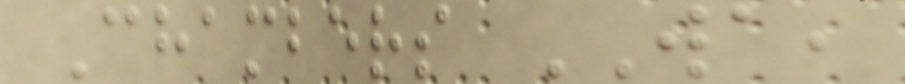Chambers WA,
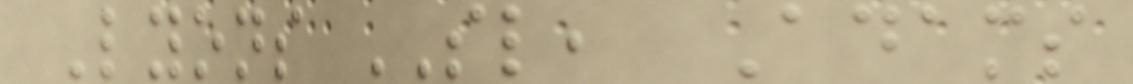Lyons SL, Adams
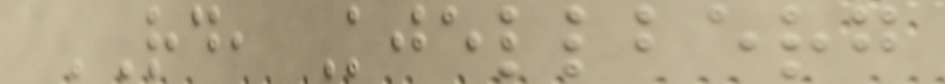RD, Kjellberg
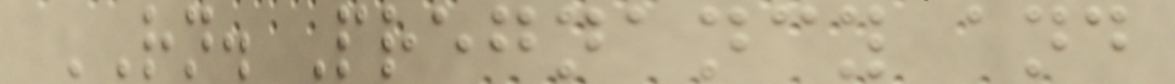RN. Pregnancy and
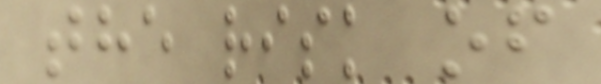the risk of
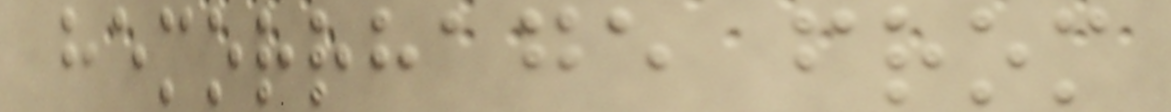hemorrhage from
